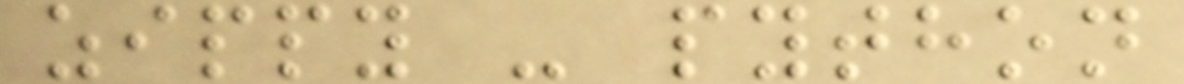zippy - python
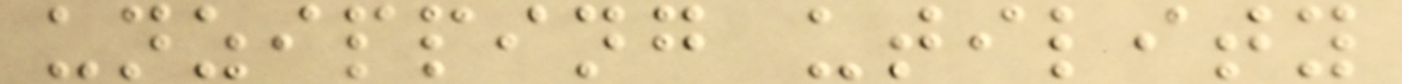unzipping utility
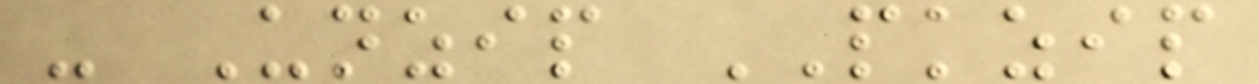- Unzip PKZIP
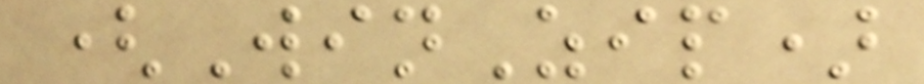(WinZip)
